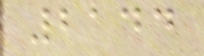2144
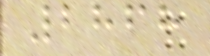2868
